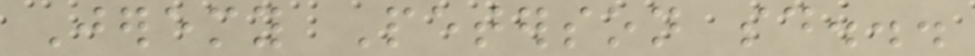Jeremy Peterson said...
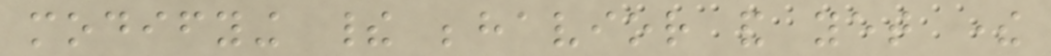modifying their behavior and yet there
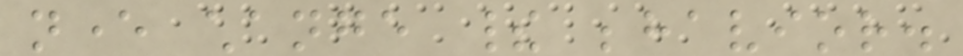never change their behavior.
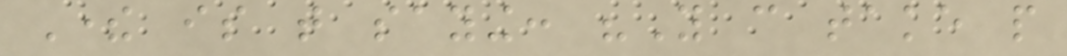There is that saying: "You can take people
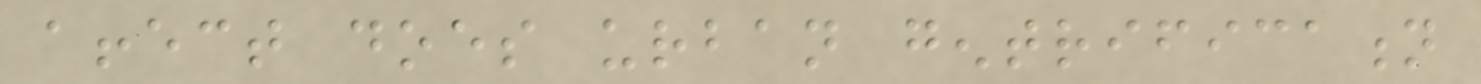affect does urban gentrification
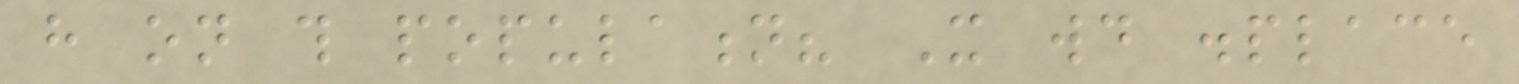have on this population? It would displace
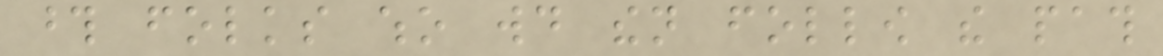those folks who would then follow the path
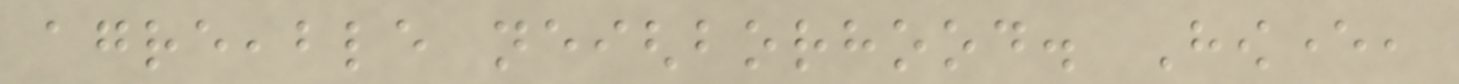agreeable neighborhood. However,
